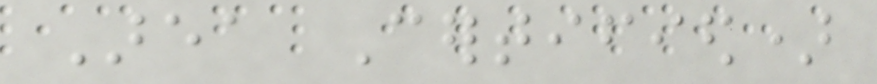Area Certified)
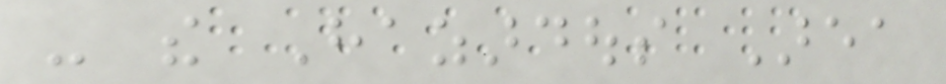- the Hazardous Area
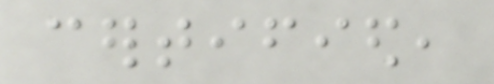certified,
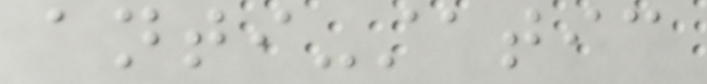anti-static
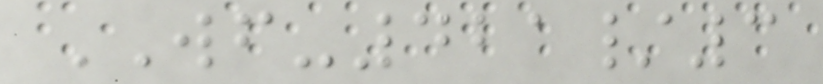WF-421/3
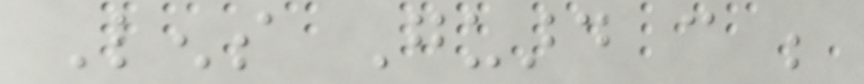Lens Guard can be
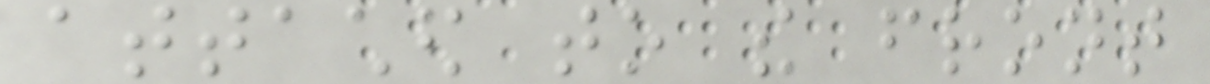attached to the front
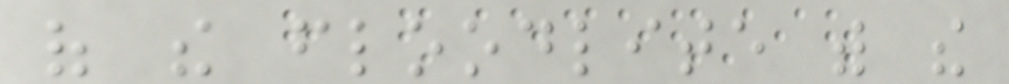of the floodlite with the
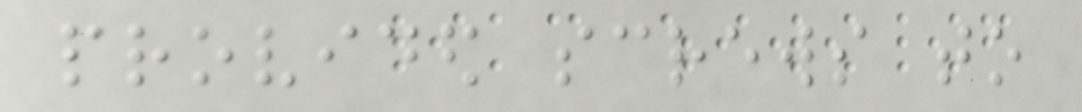provided screws to
